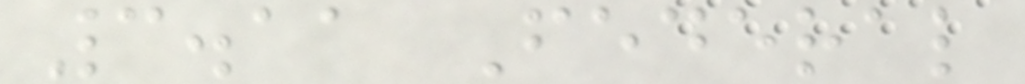3.11 Federal
